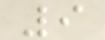9
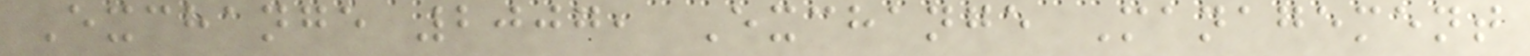Exchange 2007, Exchange Management
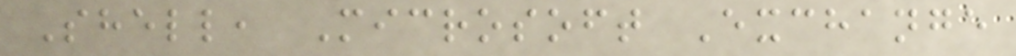Shell, Microsoft Exchange
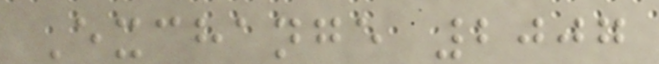Exchange 2007
